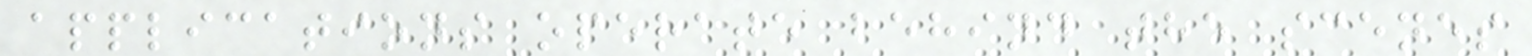applications operate behind the scenes
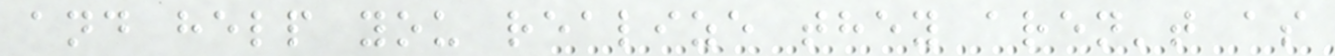and help you realize they aren't as
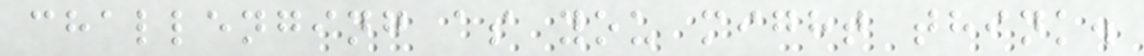challenging as you might think.
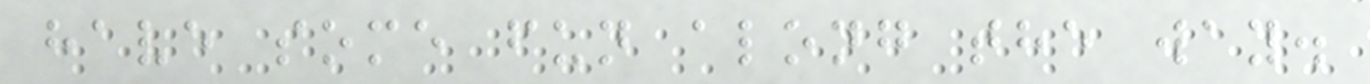have some fun along the way.
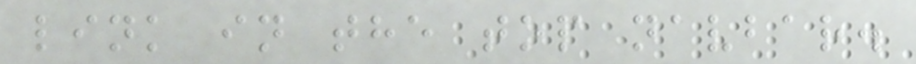link in the top navbar.
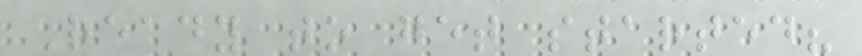Ready to get started?
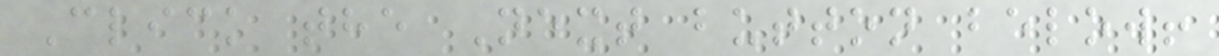Click the Next button below!
